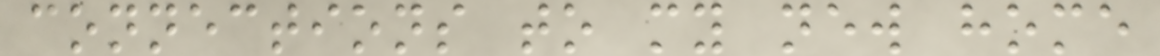connections to my new home
